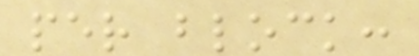per block:
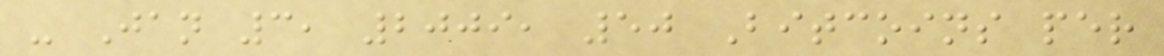- Jan 3, 2009, 50 Bitcoins per
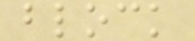block
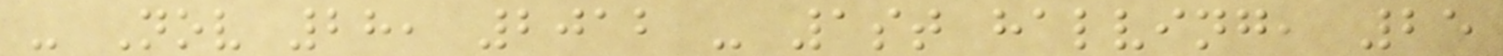- Nov 28, 2012 - 1st halving, 25
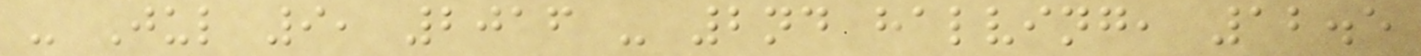- Jul 9, 2016 - 2nd halving, 12.5
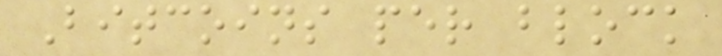Bitcoins per block
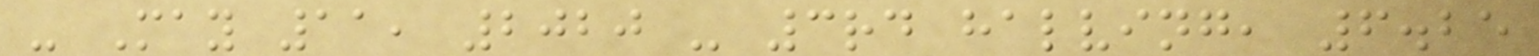- May 11, 2020 - 3rd halving, 6.25
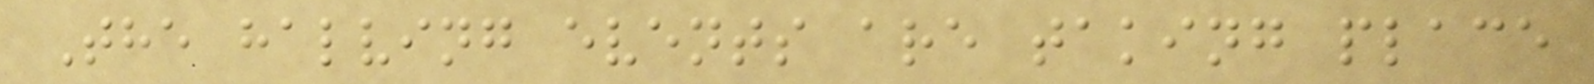The halving events are taking place
